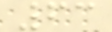63
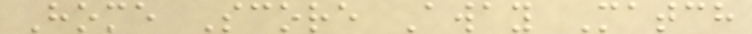Home Score Away Match
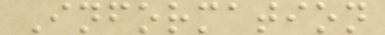Information
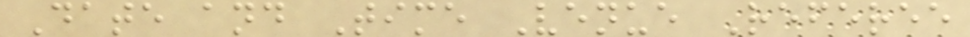Date and Time Venue Referee
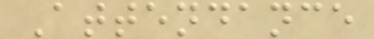Attendance
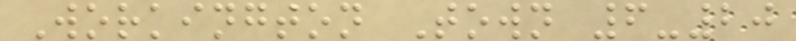Workington Town 6-20
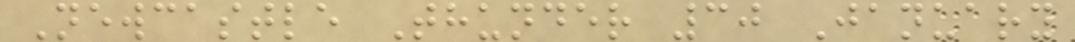Newcastle Thunder 30 January
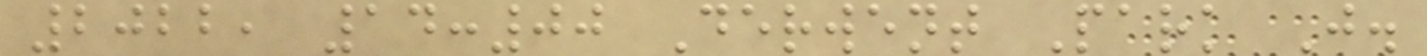2022, 14:00 Derwent Park J.
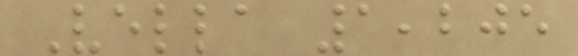Vella 1,205
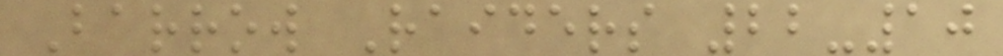Barrow Raiders 22-10
